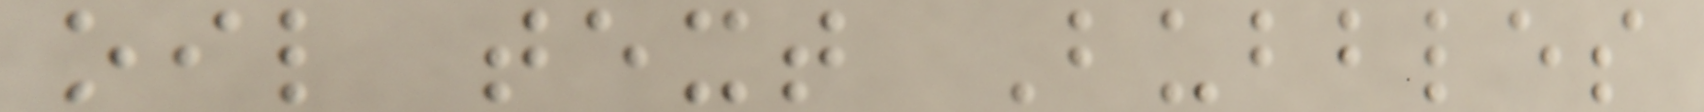oil text Bubbles
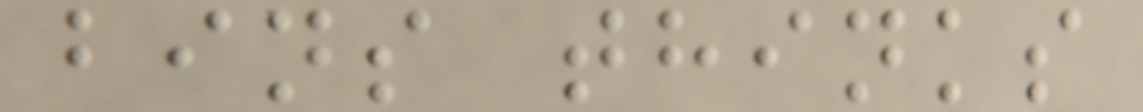bins thinks
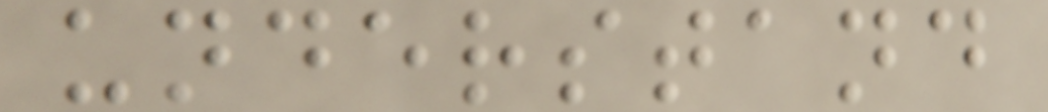understand
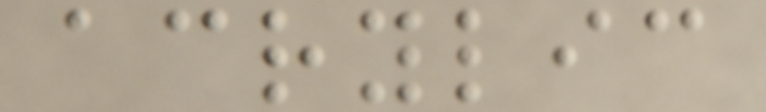acrylic
